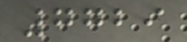7729
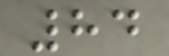84
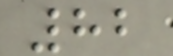82
